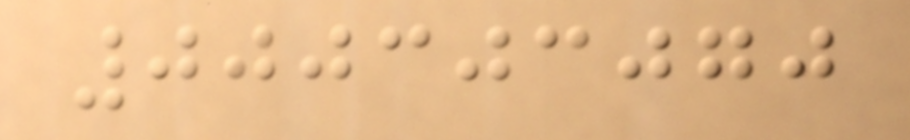000303070
